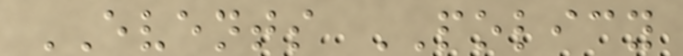EVENTS POLICY
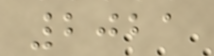2021
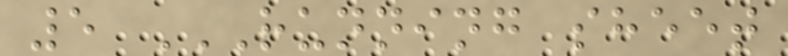5 RUNNING SHEET
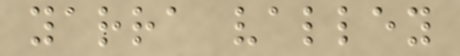yarra valley
